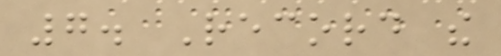7. Record the
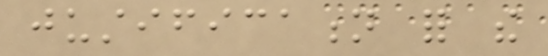justification for the
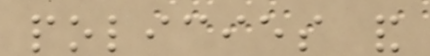policies and
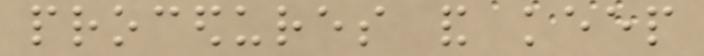procedures and keep
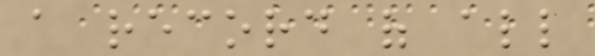a record of all
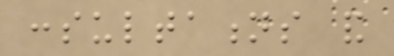consultations and
